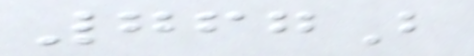767B
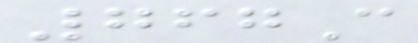767C
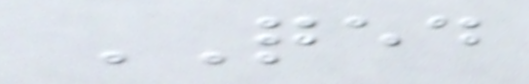QED
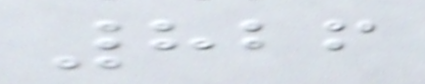826
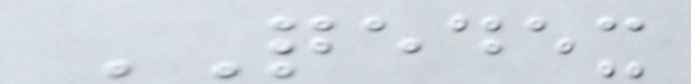QEDEX
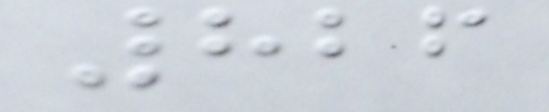826
